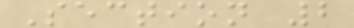Section 2
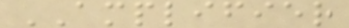AMPLIFIER
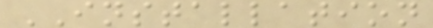INSTALLATION
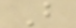B
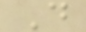D
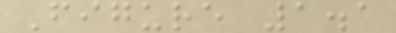Figure 1.1
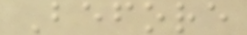Before
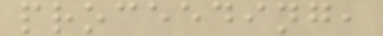proceeding,
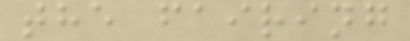the fairing
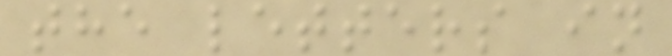the letters in
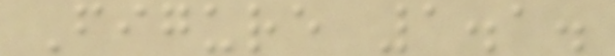Figure 1.1.
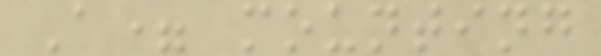A= mounting
